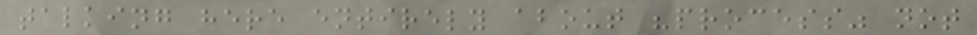talking here entirely about "process" not
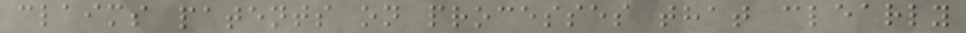claims patents on processes that clearly
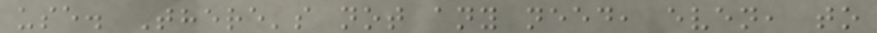use. There's not any need, even, to
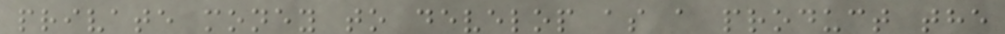private money to develop as a product the
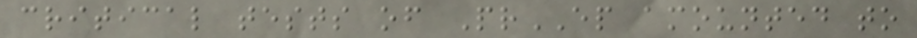critical tests of PrEP amounted to
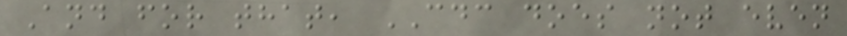And for that, CDC does not even
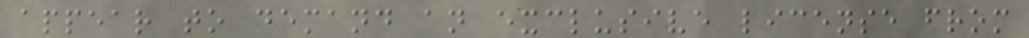appear to demand an exclusive license from
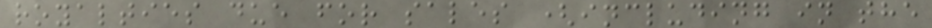royalties due for sales (including in the
